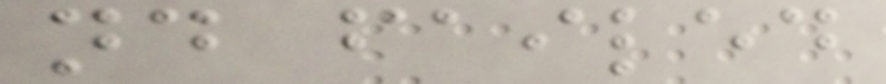nd failed
